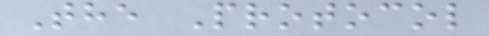The Protocol
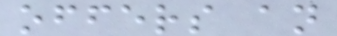offers an
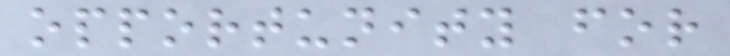opportunity for
